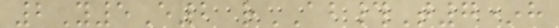2Y5E2 rAB#T7*h
